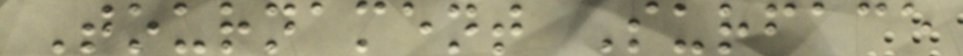Tournament Surface
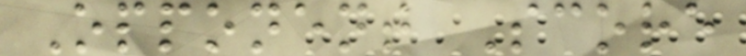Opponent Score
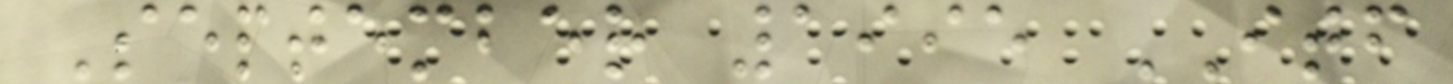September 1995 ITF
